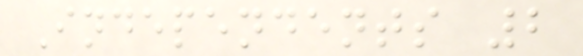Independents 2
